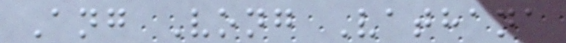Ang Vong Vathana
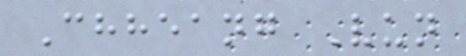Chheang Vun
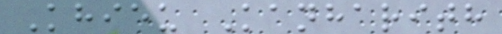Khieu Kanharith
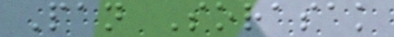Pan Sorasak
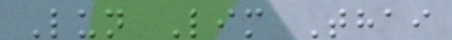Lun Lim Thai
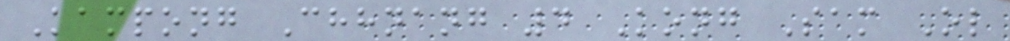Kampong Chhnang 4 Kong Sam Ol
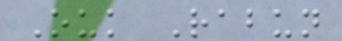Ouk Rabun
